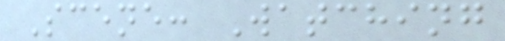Scene: Watching
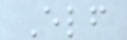Elf
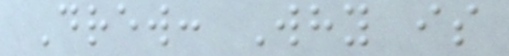Drew: Why is
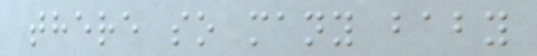there so many baby
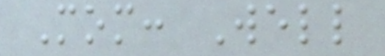Mom: Well
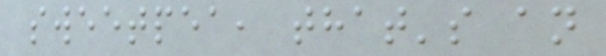sweetpea, that's an
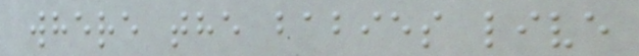where the babies live
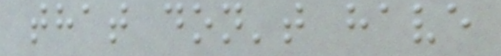that don't have
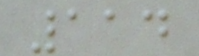114
